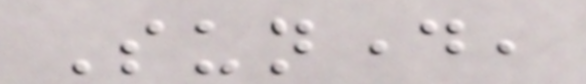Sunday,
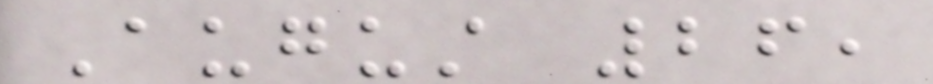August 26,
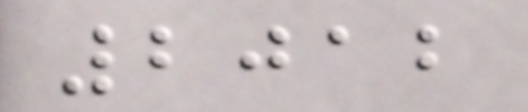2012
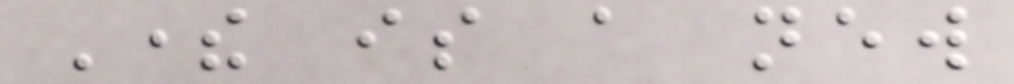There is a new
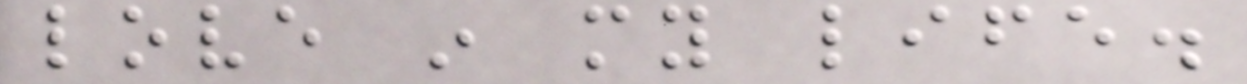love in my life.
